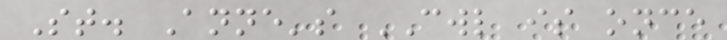St. Anne's CWL is once
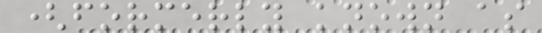(formerly known as
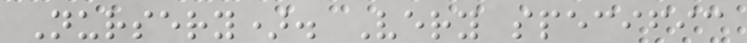Nursery). Very specific
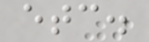etc.
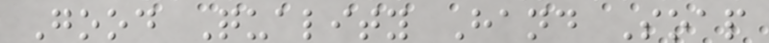Good Quality Hand Soap
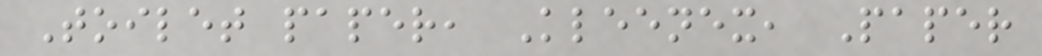Toilet paper, Kleenex, Paper
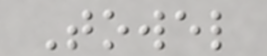Towel
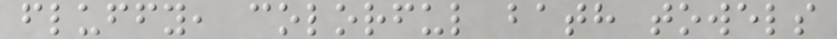fluffy, colorful bath towels
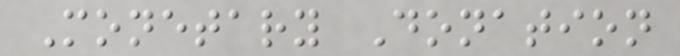Monetary Donation
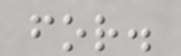for.
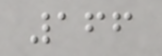166
